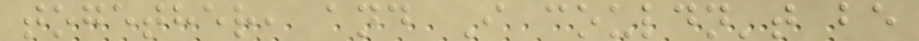together, and I couldn't be
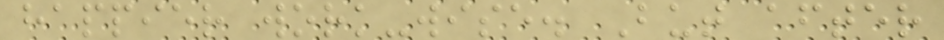happier work-wise. But after
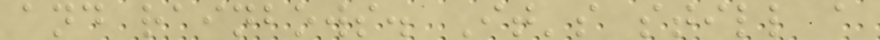and rainbows. It's still a
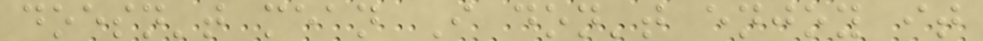doesn't mean I don't enjoy it
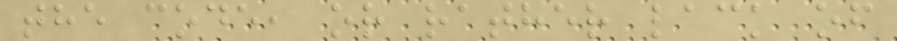the code, or rather lack of
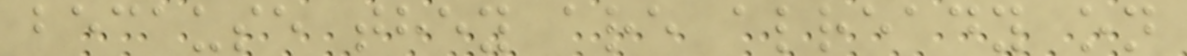because they are already on
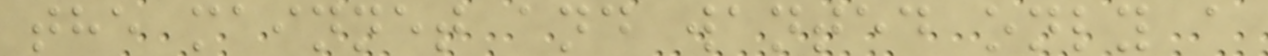the mainnet and wanted only a
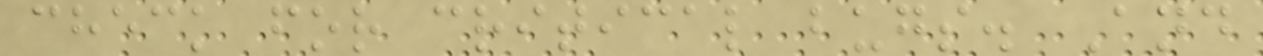check for critical bugs. And
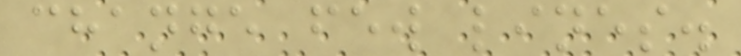change few lines.
